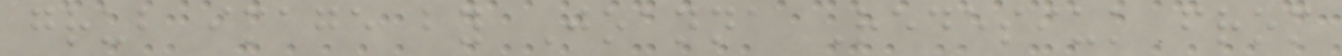grub image by Joanna Redesiuk from
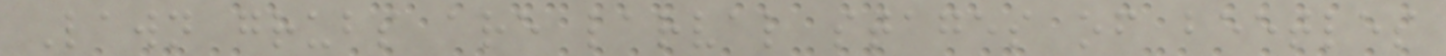Lawn grubs are larval stages of beetles
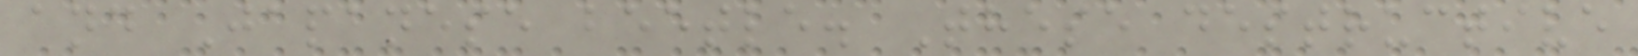and Japanese beetle. These destructive
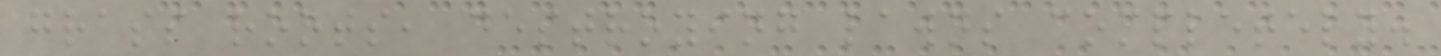grass roots, destroying lawns completely.
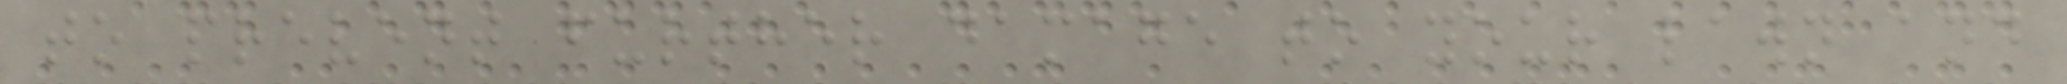to prevent further damage to your lawn and
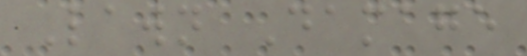Lawn Damage
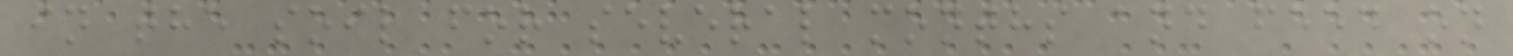in the soil for several months and feed on
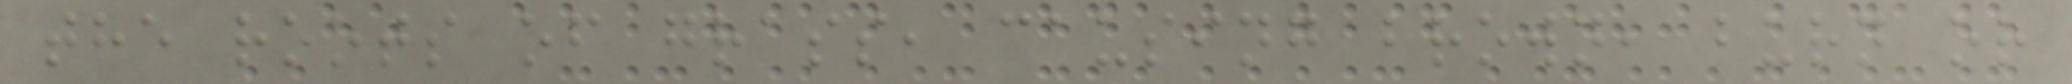the roots of grass, causing brown, burn or
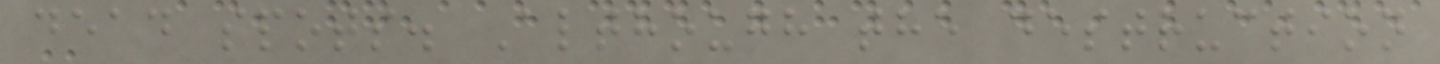dead spots. Although the destruction
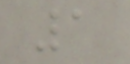1
